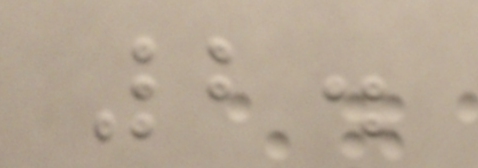2.
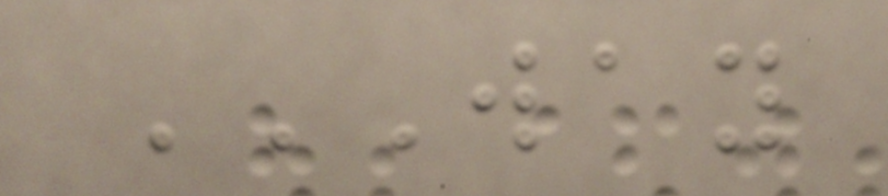WAY
